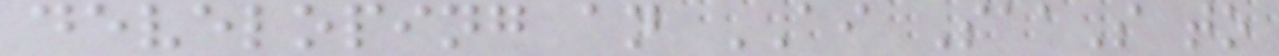developing an AI SaaS to
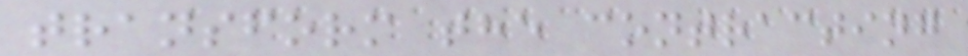transform the contracting
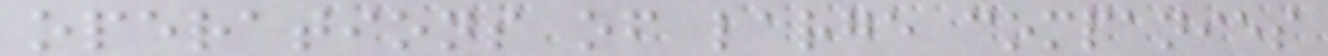operations of large companies
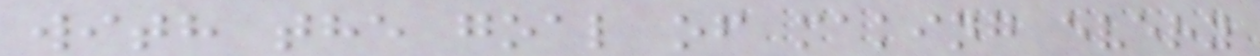with the goal of making every
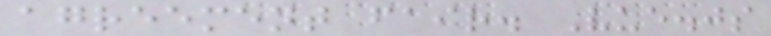agreement fair. Vue.js
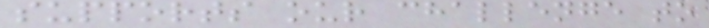supports our challenge to
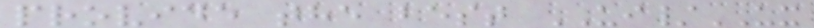provide the best UI/UX
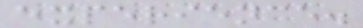experience.
